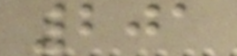201
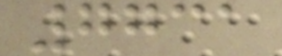7731
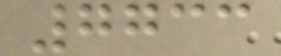7733
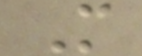M
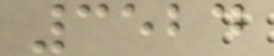3524
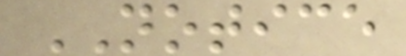NOTICE
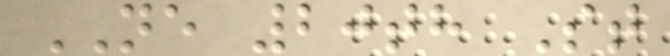NE 20th St
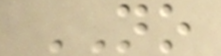NO
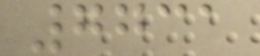7731
